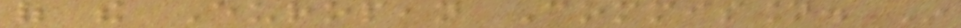of the European Commission. In
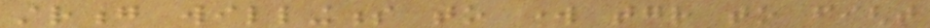strong willingness to work together to fight
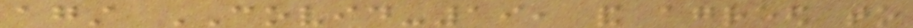against COVID-19, and agreed to
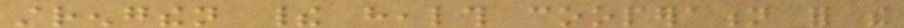strengthen their health cooperation for the
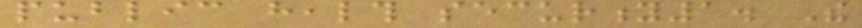public health security1. The
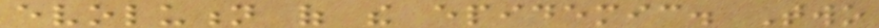evolution of the epidemic. Two
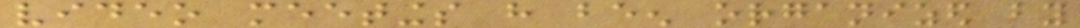video meetings have been organized by
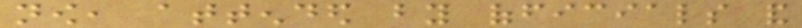now, attended by officials and
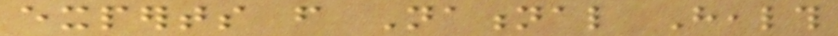experts from National Health
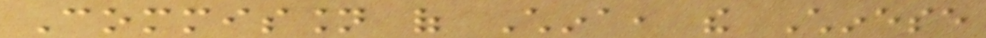Commission of China, the Chinese
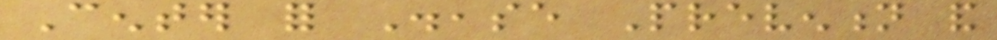Center for Disease Prevention and
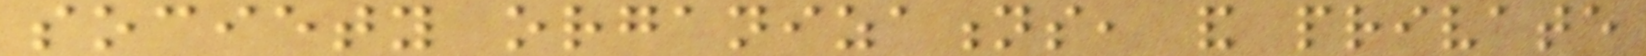society organizations, and private
